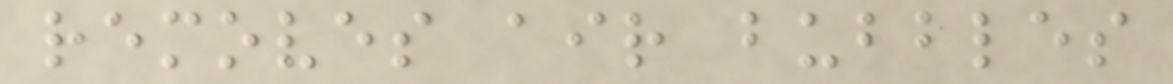removes air bubbles
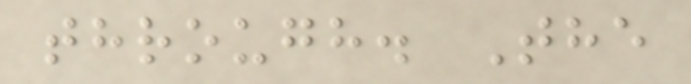through. The
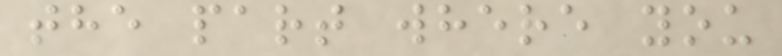the part where you
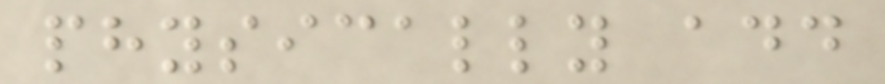physically add
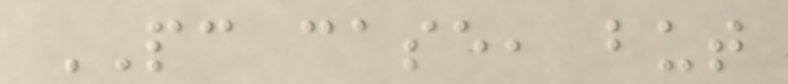PC case, but
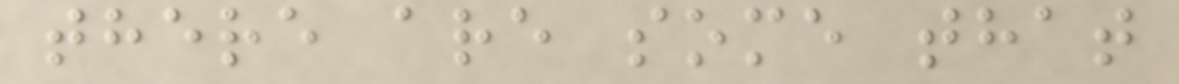there are some that
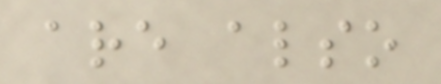are also
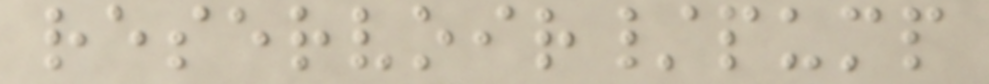reservoir/pump
